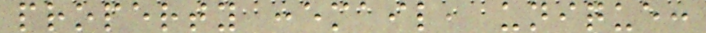property :email, unique:
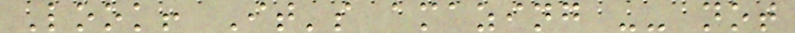Look! It's amazing -- not
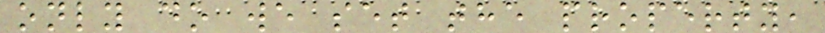only do we set the property,
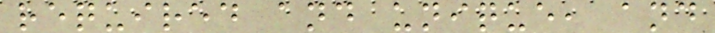required and unique, and
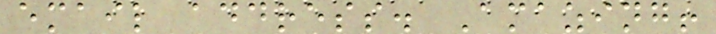email address. Amazing!
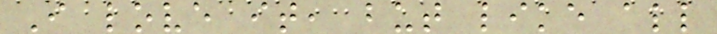I love it, but like all
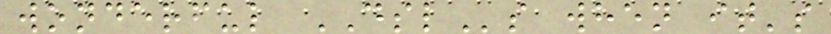wonderful DSLs when it's
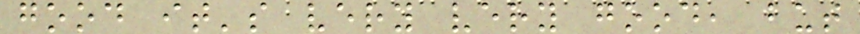good it's very very good, but
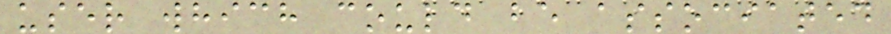user which could be associated
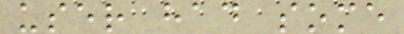user had some
